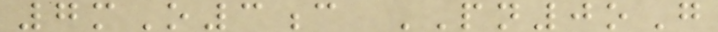7mO3c PN0oG
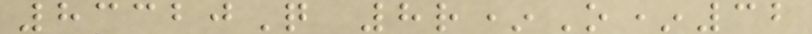83320Q 8r*O*32
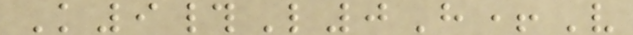K9#L0H+V
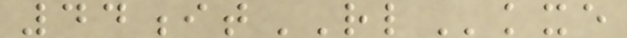44itRLkxe
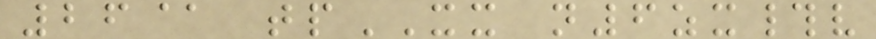26@ tpXX n6zx#v
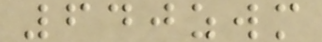640zwm
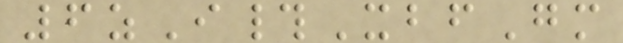6zI#XbfGm
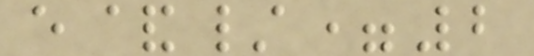e&/=2
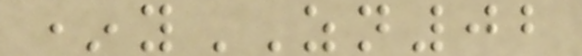*yZN02
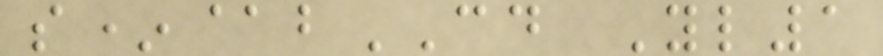s*@bCD Yl1
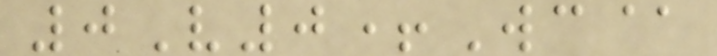0V0+Wc@
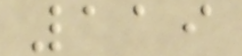119
